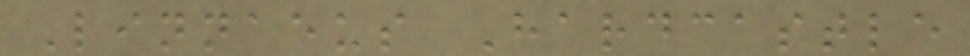Linnaeus Hardcastle
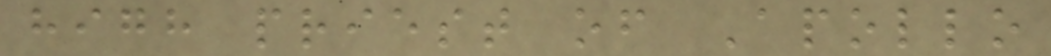high priest of Apollo
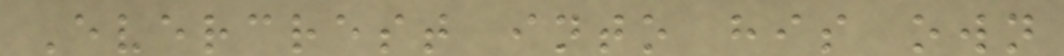Evercrest into his own
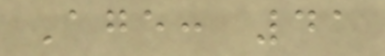Age: 41
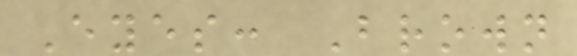Eyes: Brown
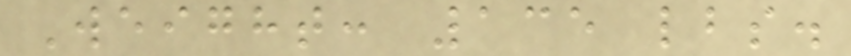Weight: 135 lbs.
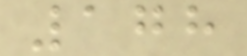178
